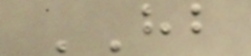HB
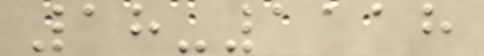18-1118
